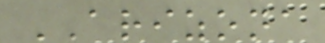ARIZONA
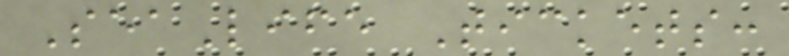SeaLife Tickets:
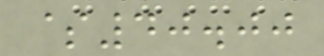$40.00
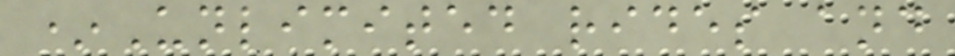*Unlimited rides and
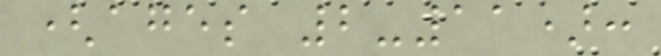(ages 2-11):
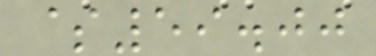$59.00
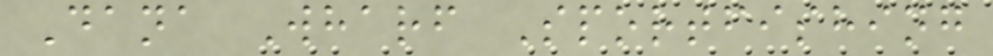Dana Wharf Sportfishing
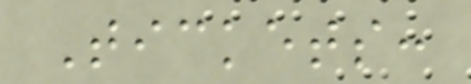Tickets:
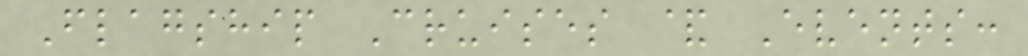Flagship Cruises & Events:
